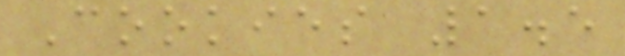Cookies 1.5
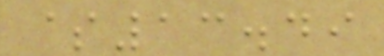$13.49
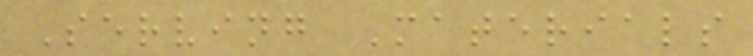Serving Materials
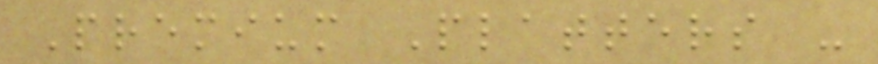Premium Platters -
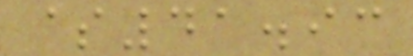$41.93
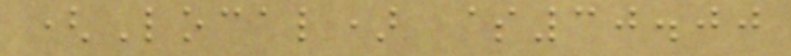(Local) $30.00
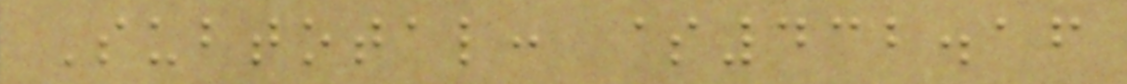Subtotal: $432.16
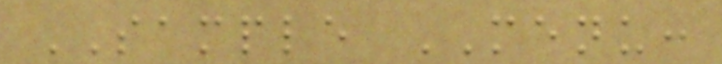SAMPLE MENU:
